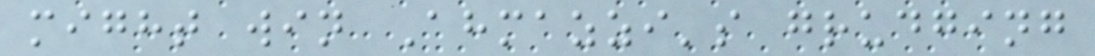might win Ahmazzi's grudging
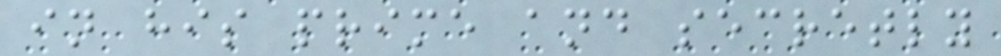in his prime and secretly
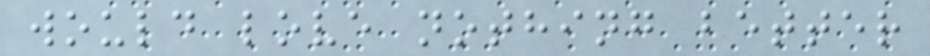would love nothing better
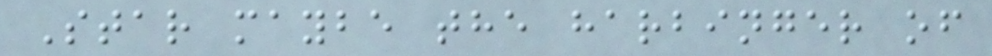Star maybe the harbinger of
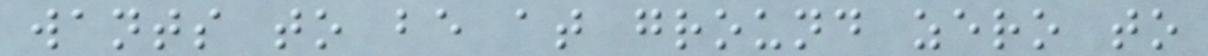wants to be at ground zero to
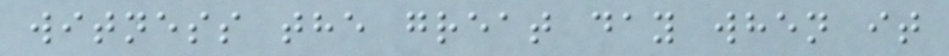witness the great day when it
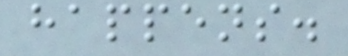happens.
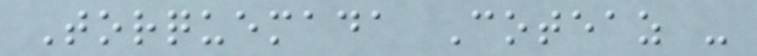Torquemada Coteaz -
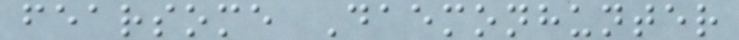fearsome Daemonhunter
